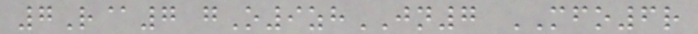7R@7 gO9zhJN7 MFO6r
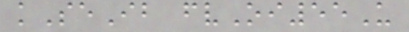kSeIb fvOi55U
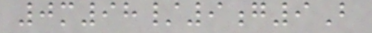0m98/9g9B
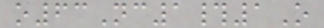o63Nc1#1O
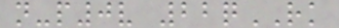n-p0v 22qRK
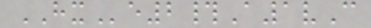HXe2#A1vC
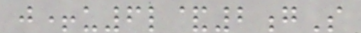j+u6l&2gS
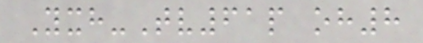Yxh-Tv61p oh8
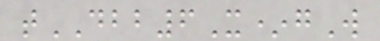tDBB6X*gW
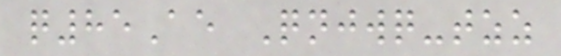q85Ae Qnjwq-tzz
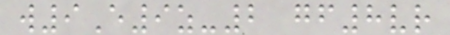w9E9z-2 gf8vr
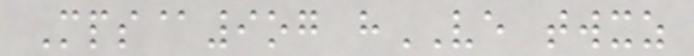Mps@9og hVE twxz
